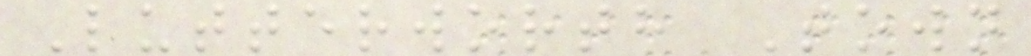Lutterworth Town
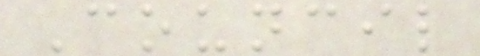Council
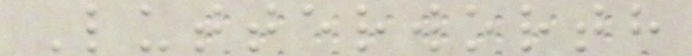Lutterworth
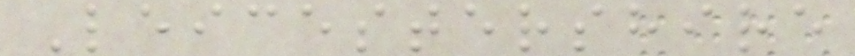Leicestershire
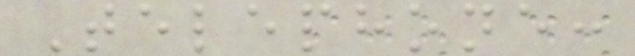Telephone:
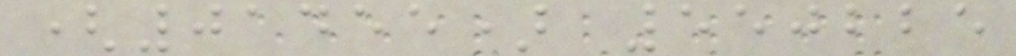(01455) 550225
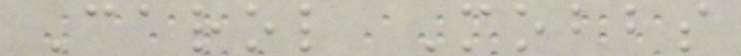Carol Mobbs
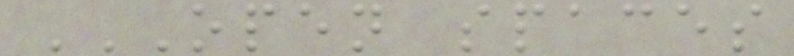OPEN SPACES
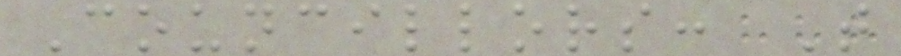Councillors: T
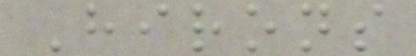Hirons
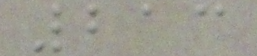213
